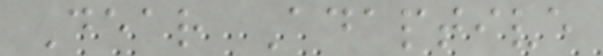Dear Adaptive
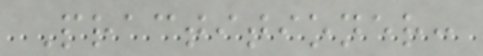Practitioner:
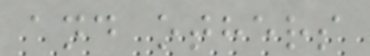and others
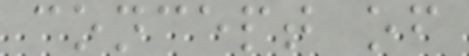concept of
